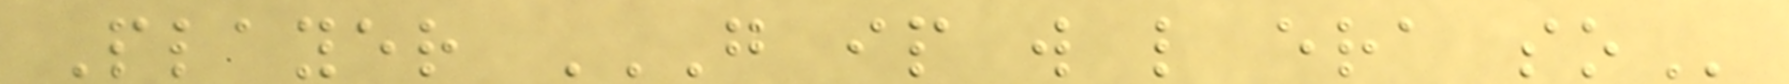Player G IP W L ERA SO
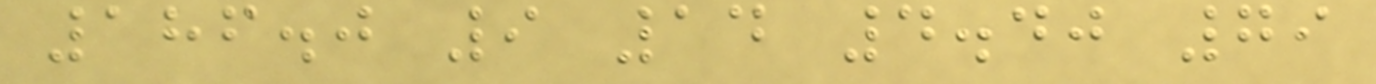186.0 9 14 4.40 79
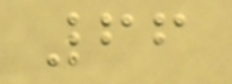66
